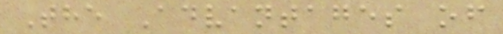The Advantages of
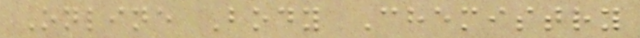Online Body Chemistry
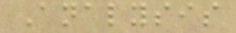Analysis
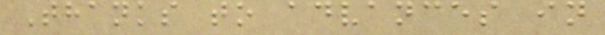Thanks to advances in
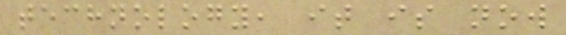technology, it is now
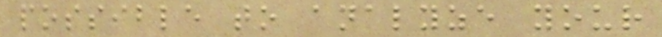possible to analyze your
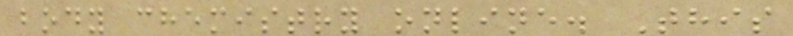body chemistry online. This
